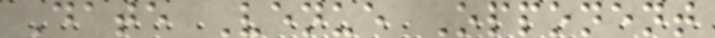Date Venue Opponent
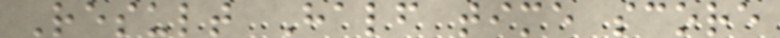Result Half time score
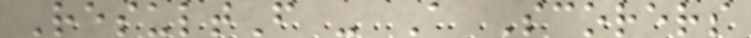ResultF - A Scorers
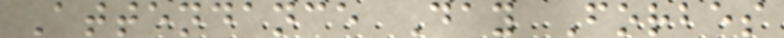Attendance Day Forbes
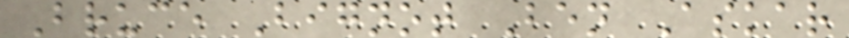Bruce Bignot Ben Askar
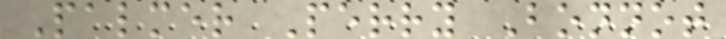Palmer Perry Bonnot
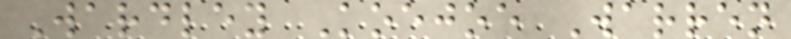Wardley Koejoe Warren
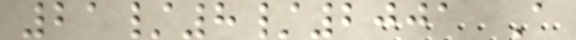21/8/2001 A
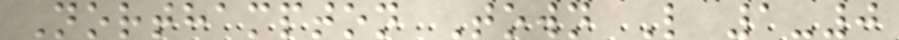Northampton Town L 1-0
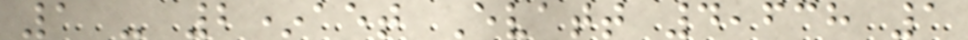1 - 2*aet Evatt 4,638 1
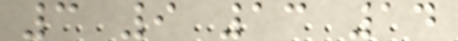3 9 13 14
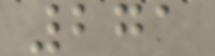271
